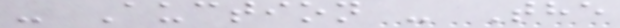- Auction - The
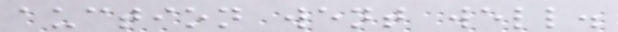auction went well.
